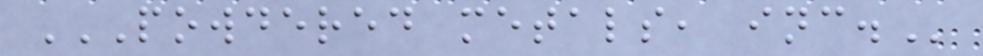POWDERED METALS, INC.
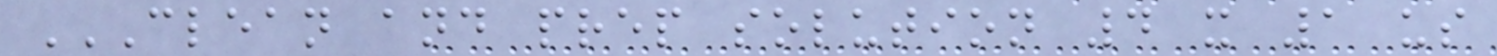CLEAN AND PREP SOLUTION 4 X 1 US
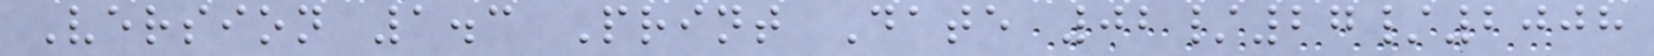Version 1.3 Print Date 02/27/2008
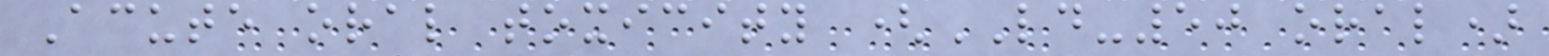Acute oral toxicity (LD-50 oral)
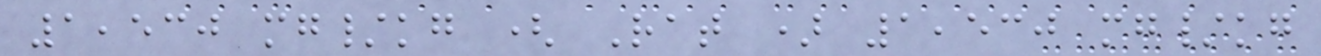1,530 mg/kg ( Rat ) 1,530 mg/kg
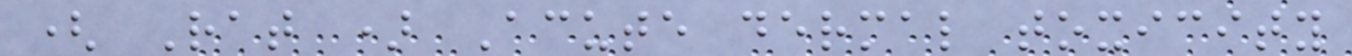( Rat ) Acute dermal toxicity
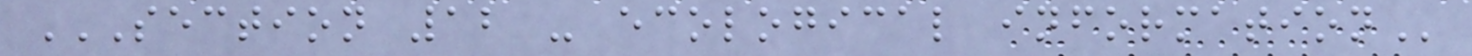SECTION 12 - ECOLOGICAL INFORMATION
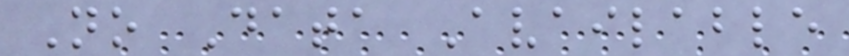No Data Available
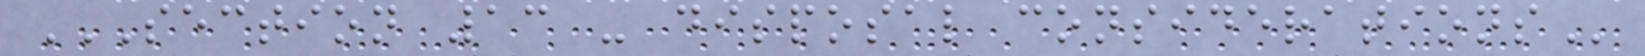SECTION 13 - DISPOSAL CONSIDERATIONS
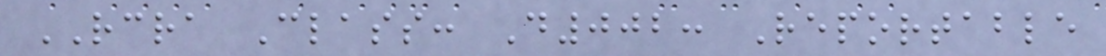RCRA Class: D002: Reportable
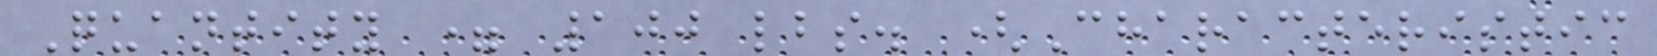Quantity = 100 lbs. (Characteristic
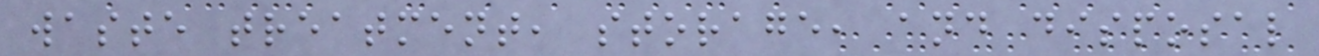waste treatment, storage, and disposal
